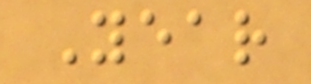Year
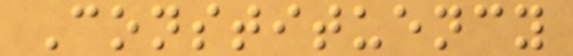Constituency
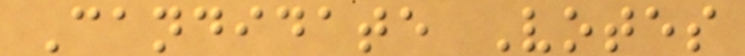Candidate Votes
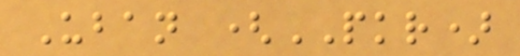Uban (PKR)
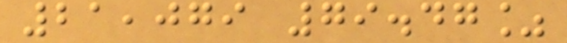21,079 79.47%
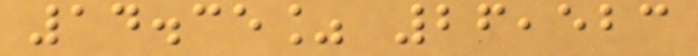14.35% 26,523
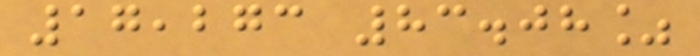17,273 83.08%
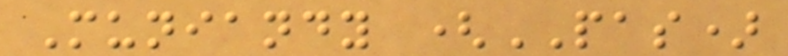Muniandy (PAS)
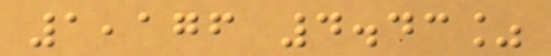1,176 4.43%
